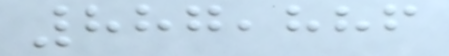887,886
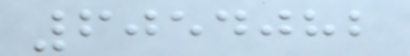6054082
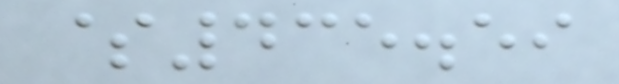$435.59
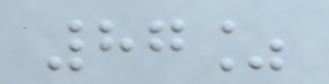87%
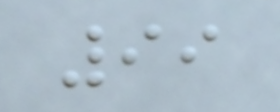99
